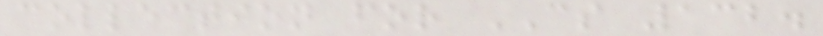collection for CS 132.
